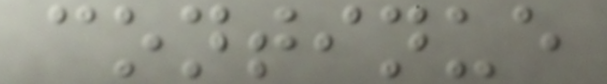continue
